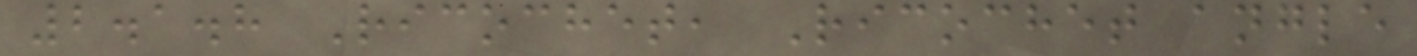2.1.8 Ricochet, Ricochet angle
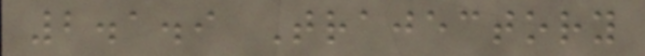2.1.9 Trajectory
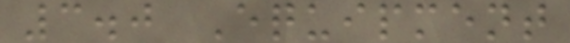3.0 Equipment
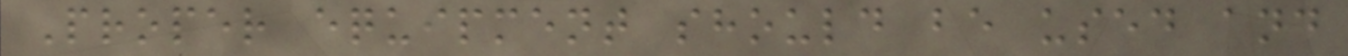Proper equipment should be used and
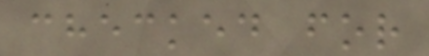checked for
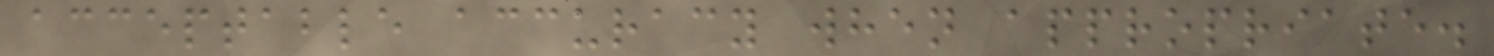acceptable accuracy when appropriate.
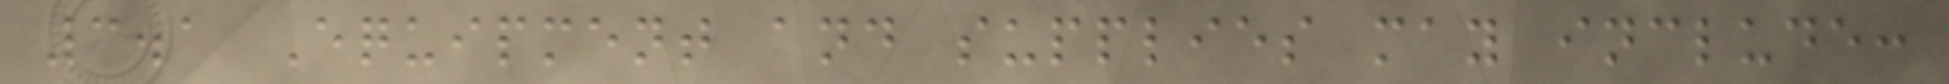3.1 Equipment and supplies may include:
